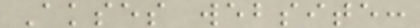Akses website:
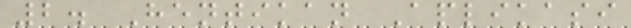2. Hentikan Aplikasi
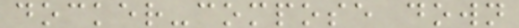docker-compose down
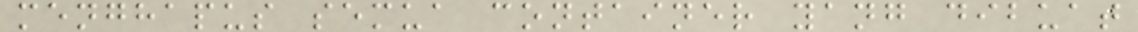menghapus semua container yang dibuat
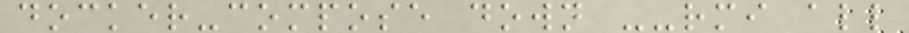docker-compose down --rmi all
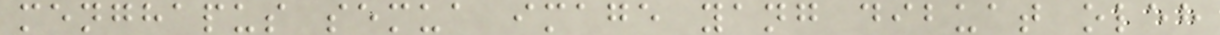menghapus semua image yang dibuat oleh
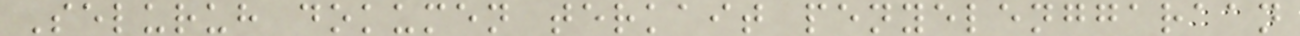Seluruh dokumen terkait penyelenggaraan
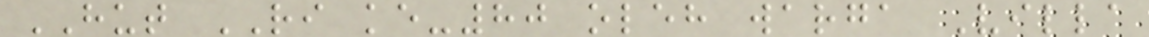HUT RI ke-80 oleh warga Villa
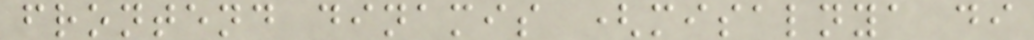frontend dinamis (misalnya di
